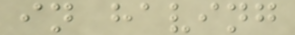in having
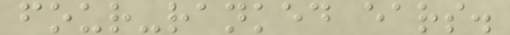four-ranked ears.
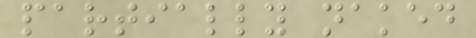partially naked
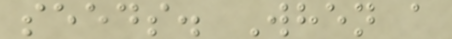seeds. When a
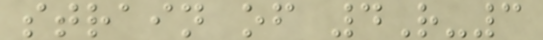strain of 4R-3
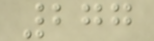277
